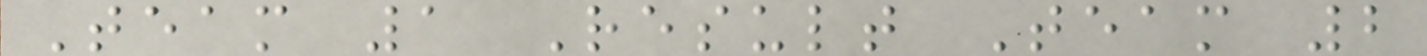Team 1 Result Team 2
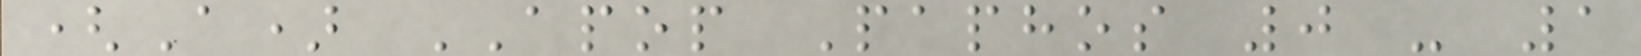(A) APOP Paphos 0 - 1
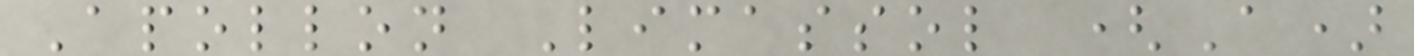Apollon Limassol (A)
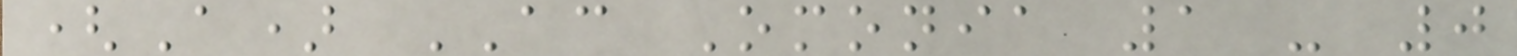(A) AC Omonia 1 - 0
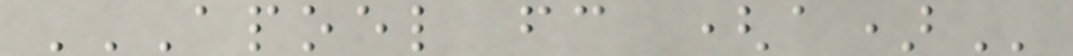APOEL FC (A)
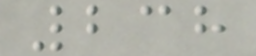238
